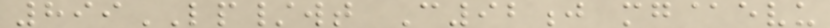899LP/wt C92j mg@evu
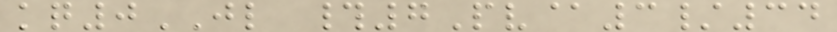kq0JL #7Pv@3/34
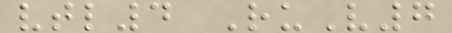vtl4 RuV7
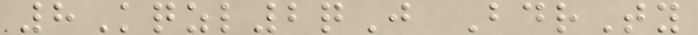8Kqzl2qJ BdrTy
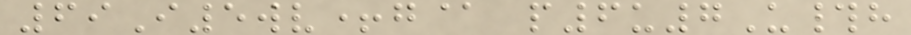69I5wv+g@ p6u7U#h
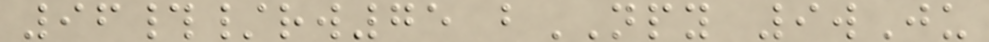96#/rw75 bNPY 9wJu
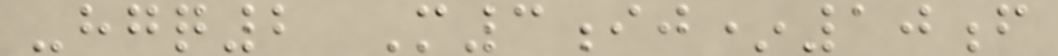-hgq2 M3ij*10f
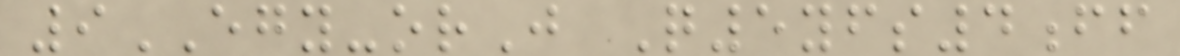9EGY-orJ Q5yfs4ff
